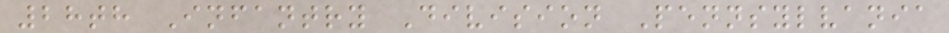28th Infantry Division Pennsylvania
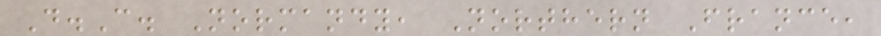D.C. Normandy, Northern France,
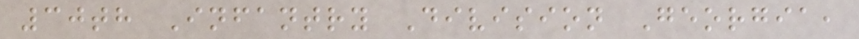30th Infantry Division Georgia,
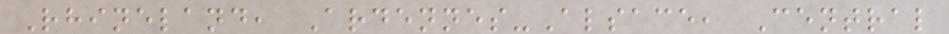Rhineland, Ardennes-Alsace, Central
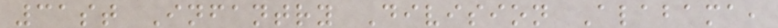31st Infantry Division Alabama,
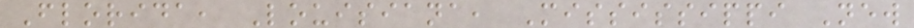Florida, Louisiana, Mississippi New
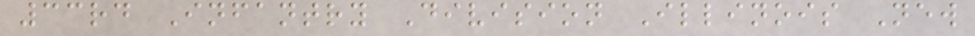33rd Infantry Division Illinois New
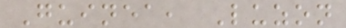Guinea, Luzon
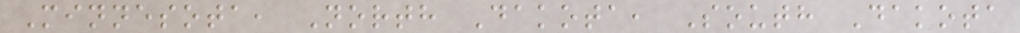Minnesota, North Dakota, South Dakota
